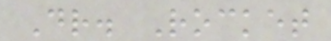Dr. Rocket
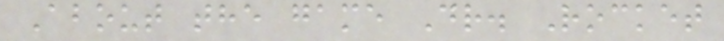About the game Dr. Rocket
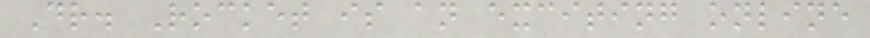Dr. Rocket is an exciting online
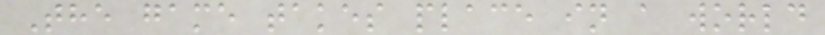The game takes place in a world
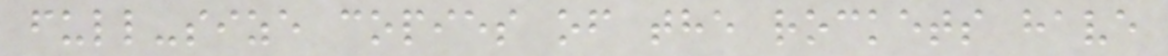full-size copies of the rockets have
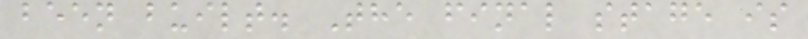been built. The final stage is
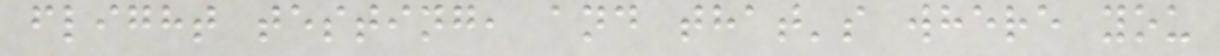flight testing, and that's where you
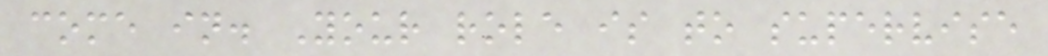come in. Your role is to supervise
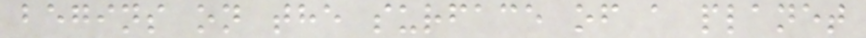begins on the surface of a planet
